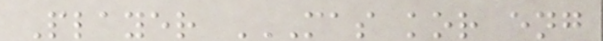Player MAS KOR ENG
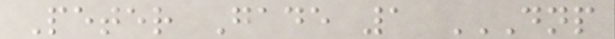Peter Gade 1 DNP
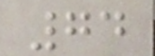74
